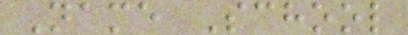Name School
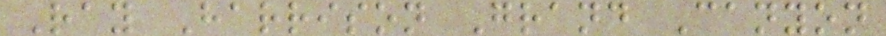Ray Harrison Grand Canyon
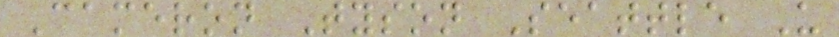Cameron Tyson Seattle U
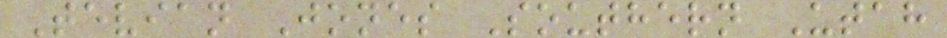Tevian Jones Southern Utah
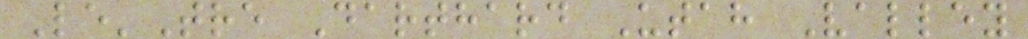Le'Tre Darthard Utah Valley
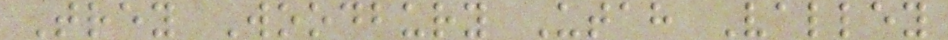Trey Woodbury Utah Valley
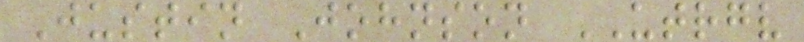Justin Johnson UTRGV
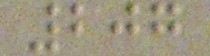207
